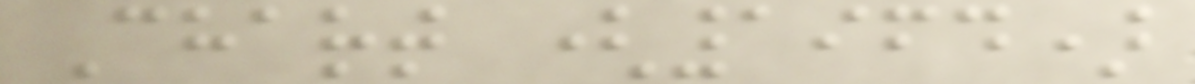Chart (1964)
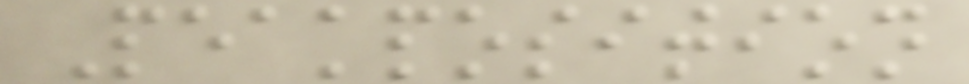Peakposition
